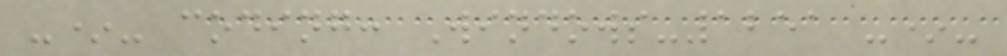-*- coding: Windows-1251 -*-
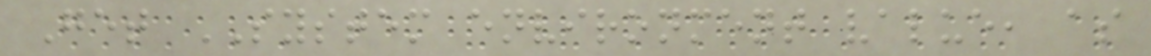Get SYSTEM environment value, as
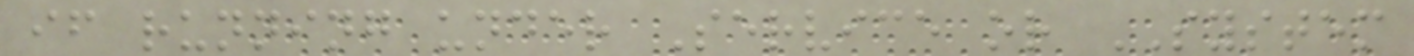if running under Service or SYSTEM
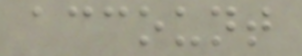account
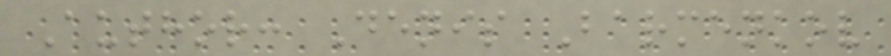Author: Denis Barmenkov
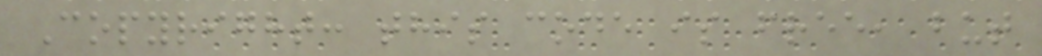Copyright: this code is free, but
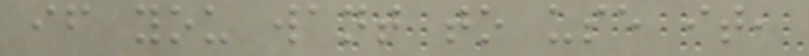if you want to use it,
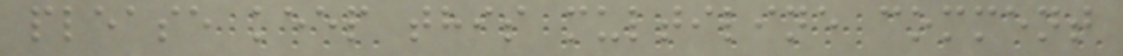please keep this multiline comment
